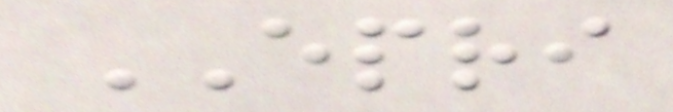EPRI
